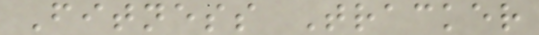Fitness Tracker
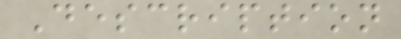Description
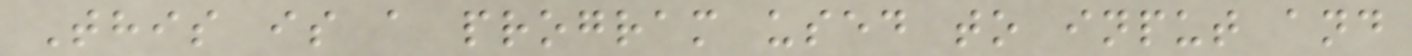This is a program used to input and
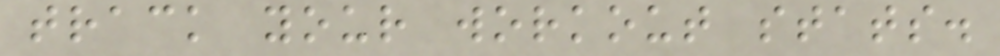track your workout stats.
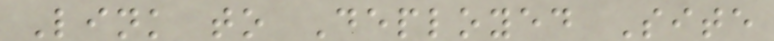Link to Deployed Site
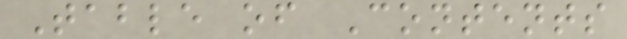Table of Contents
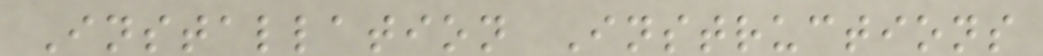Installation Instructions
